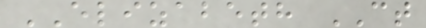ELIZABETH CT
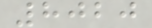8020
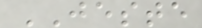JESTE
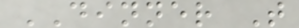DINNER T
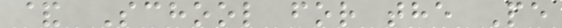& School for the Pe
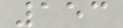153
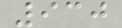930
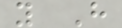y H
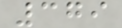379
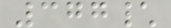377\
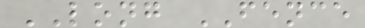LONG FENCE
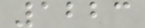1223
